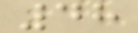48
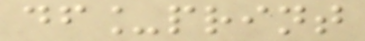df_print
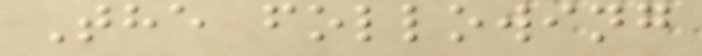The following
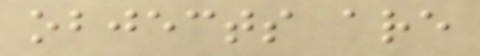objects are
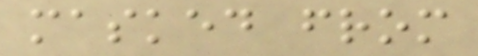masked from
